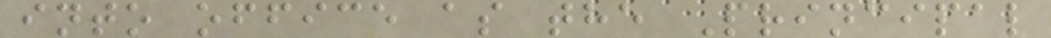into office as the Principal
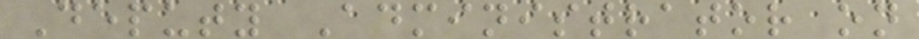Deputy Administrator on
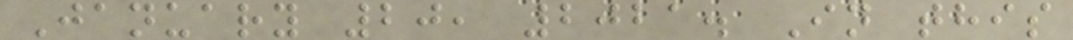January 20, 2021. In this
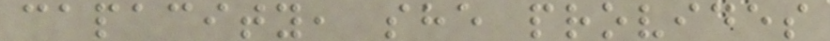capacity, she provides
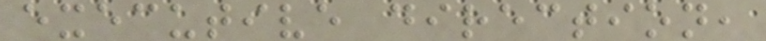executive direction,
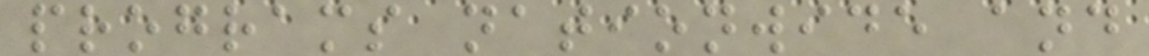programs nationwide and
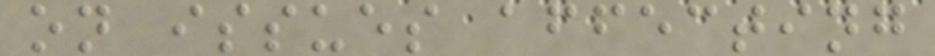on issues affecting
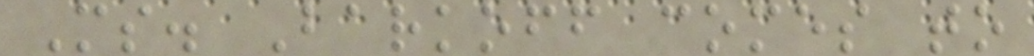Ms. Barkoff comes to
